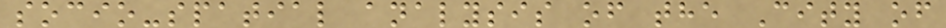socio-spatial analysis of the City of
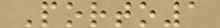Porto1
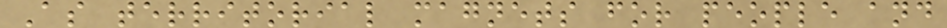As territorial magnets for people and
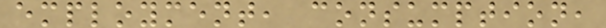employment, consumption,
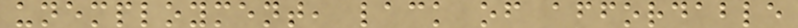unemployment, lack of affordable
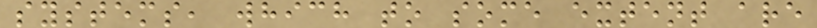systems, which to some extent are
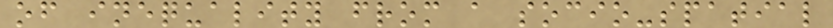of inequality from a socio-spatial
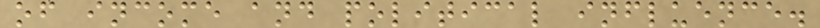of income and political influence.
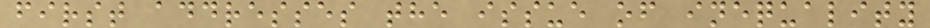first addresses the issue of inequality
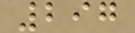297
